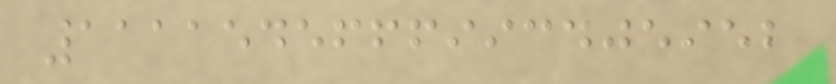1111545666993405952
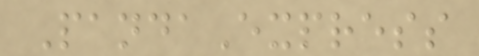PandaExpress
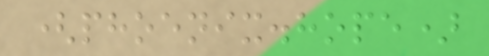(phoenix.hope)
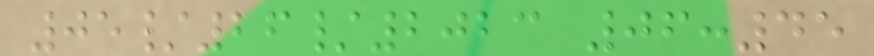05/26/2023 06:45
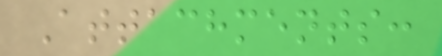Attachments:
